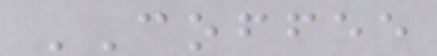COFFEE
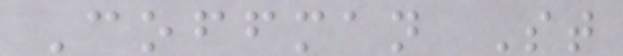Coffman St
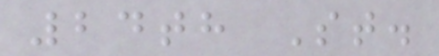24th St.
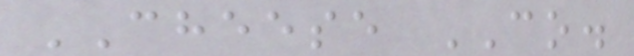CHEESE CO.
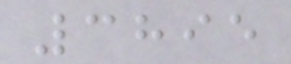3895
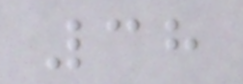38
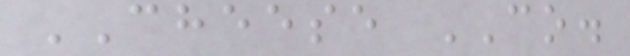CHEESE CO.
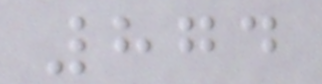874
